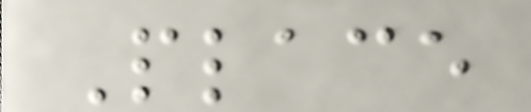Place
